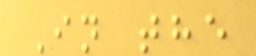In the
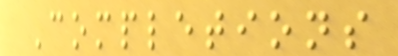Completions
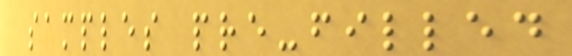samples pre-filled
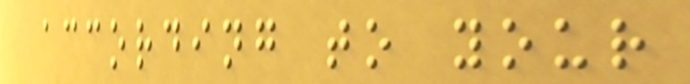according to your
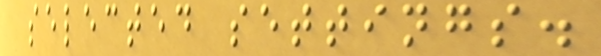selected settings.
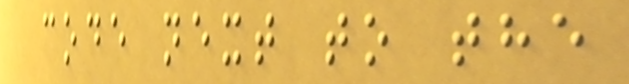code next to the
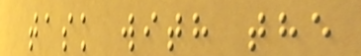task with the
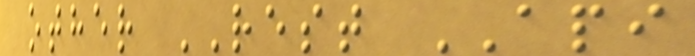other REST API
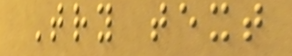Try text
